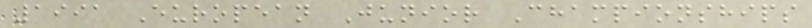1991 European Junior Championships
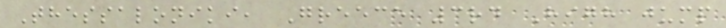Thessaloniki, Greece 3rd High jump
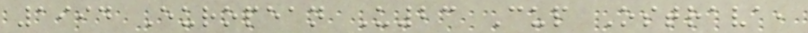1994 European U23 Cup Ostrava,
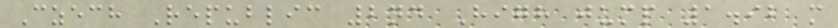Czech Republic 2nd High jump 1.92 m
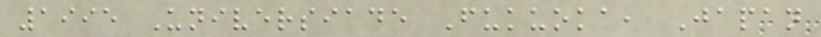1995 Universiade Fukuoka, Japan
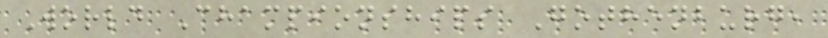World Championships Gothenburg,
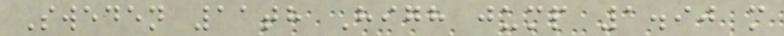Sweden 11th High jump 1.90 m
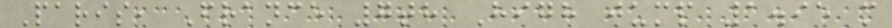Paris, France 7th High jump 1.95 m
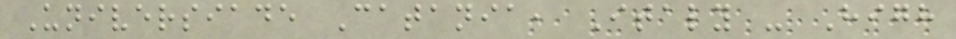Universiade Catania, Italy - High
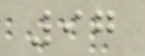97
